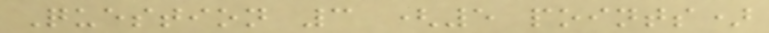Question 3 (5 points)
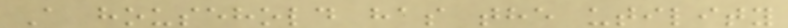A household has the utility
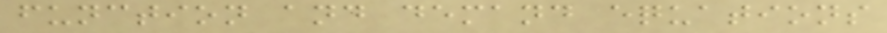function and demand equations
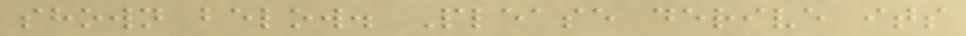shown below. Please derive its
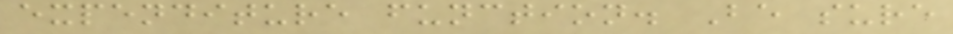expenditure function. Be sure
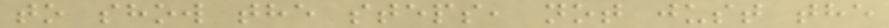to show the steps, not just the
